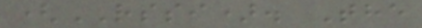(RSSI). The
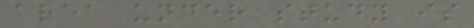area under study is
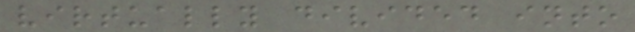virtually divided into
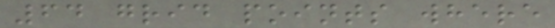64 grid points where
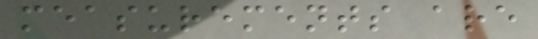measurements are
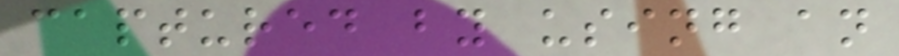captured by using an
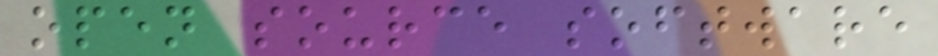open source software
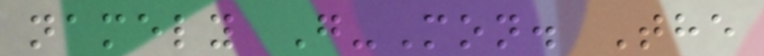namely G-Mon. The
